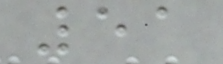51
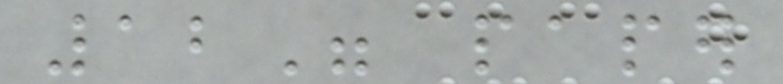12" paper
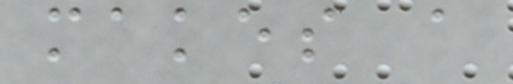makes a
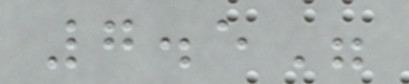7.5"
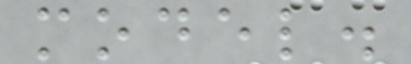model.
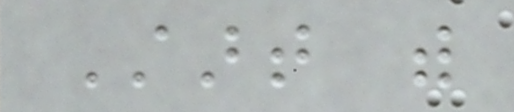Start with
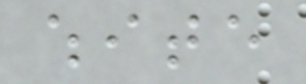white
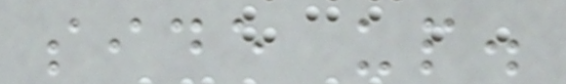side up.
